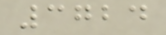3724
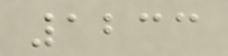1233
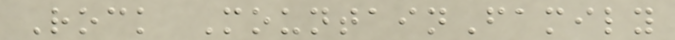Rock MountainFamily
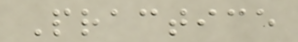Practice
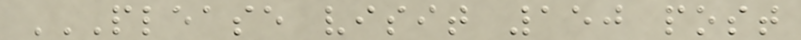PLEASE VISIT 150 POST
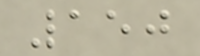150
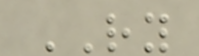RY
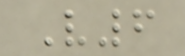V6
